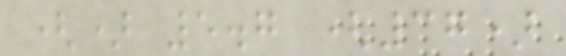() 5.7 (37)
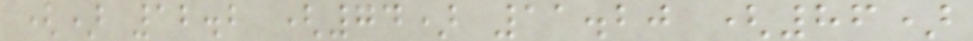() 12.2 (74) 11.20 (86)
